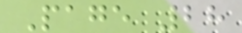Page 28
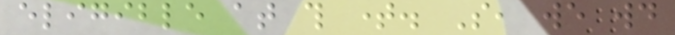eligible at this time. So, we would
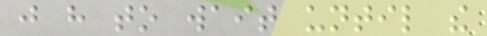just have to wait until the
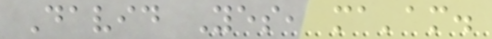David Yes, ma'am.
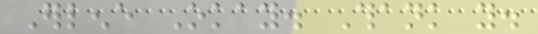Erlene Okay. Thank you.
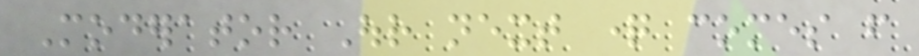Moderator Our next question comes from
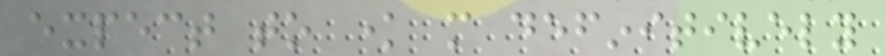expect to know more definitively
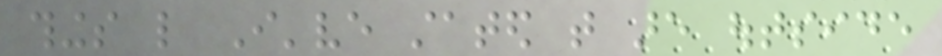things like I've stated that are outside
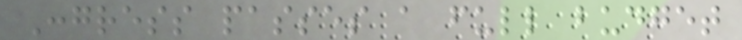Congress passes a full budget
